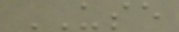USE
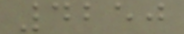4250
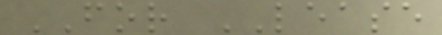FOR LEASE
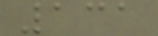131
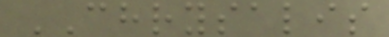CHRYSALIS
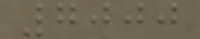7000
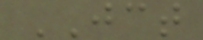JCT
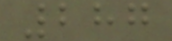287
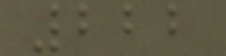222
